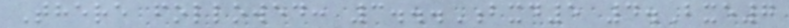There followed: 3...Bxd5 4.Bxe7
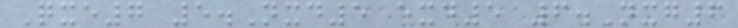Qxe7 5.Nxd5 exd5 6.Nxg6
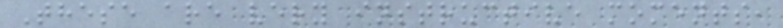These are very instructive moments,
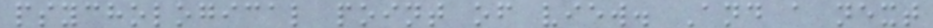psychological point of view. And a next
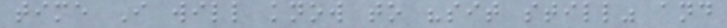time I will know to "sit still" and
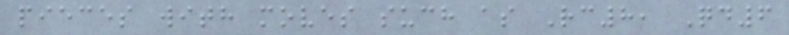pieces with moves such as Rc8, Qd6
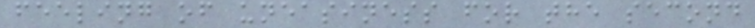feeling of uneasiness for the second
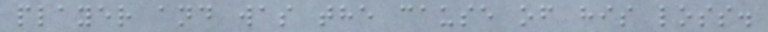player and was the cause of his loss.
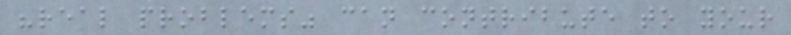"real problems" can contribute to your
